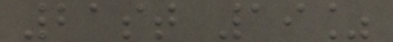21st 19%
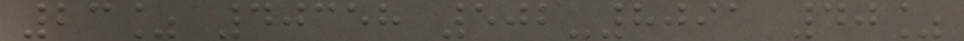23% 40358 502-8091 40%
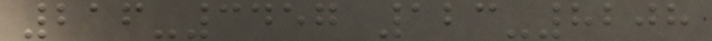216-3457 123-8208
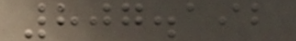807.192
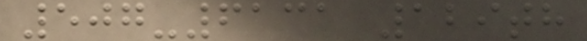507-6131 129th
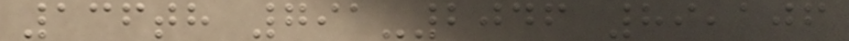136th 791-2046 89,106
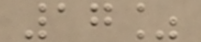17%
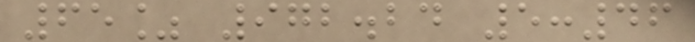65% 972.24 5:46
